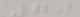70
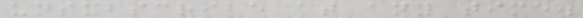unsubscribe at any time.
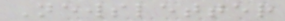Newsletter
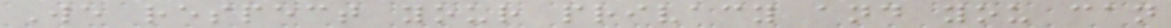We respect your privacy and you can
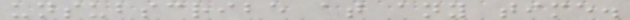unsubscribe at any time.
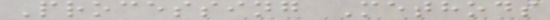Processing Methods
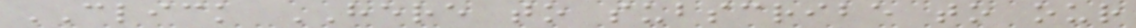CLICK HERE to subscribe to our
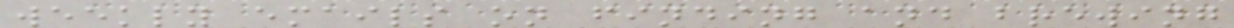weekly emails on finding and brewing
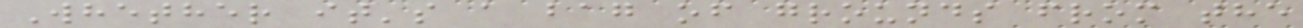Whether it's a bag of grounds from the
